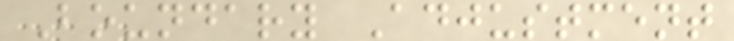Boundary Adjustment
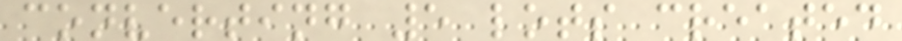converting 5 lots created
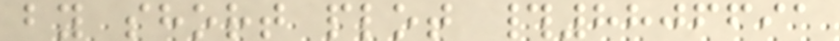by short plot #8806691
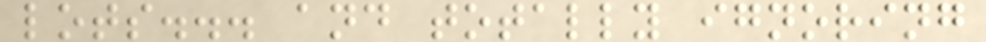lots... and totally ignoring
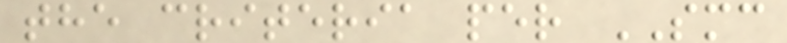the criteria per SMC
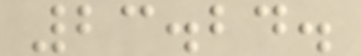23.24.
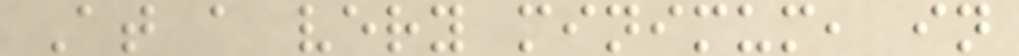At a very minimum, in
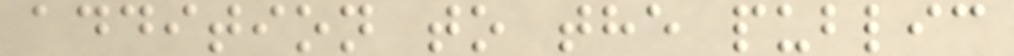addition to the public
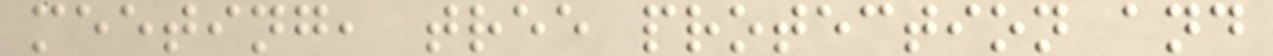meeting, tree protection and
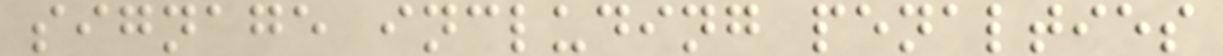signage including penalties
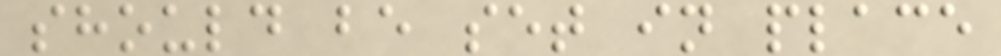should be set in place
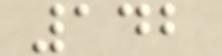142
